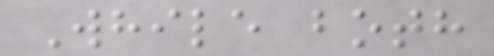While both
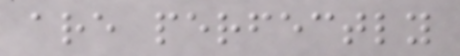are perfectly
